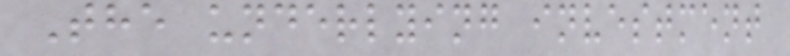The underlying investment
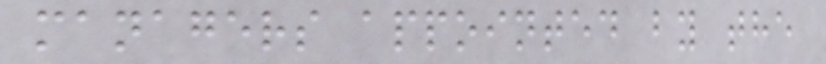managers appointed by the
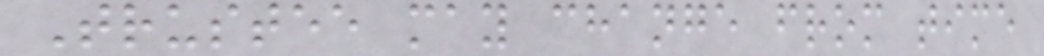Trustee may change from time
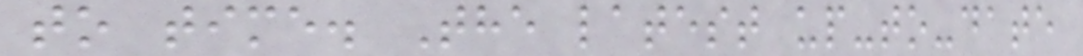to time. The latest up-to-date
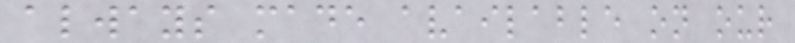always made available on our
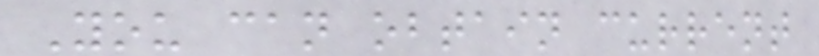You can obtain current
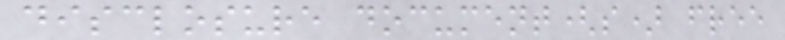disclosure document(s) free
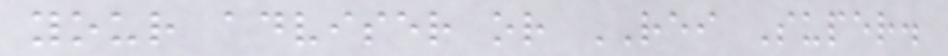your adviser or REI Super.
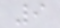9
